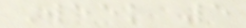Week 5
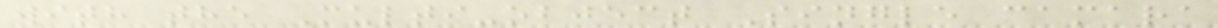with the Multi-object Single camara
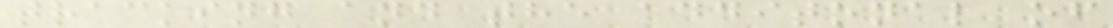tracking and the additonal of
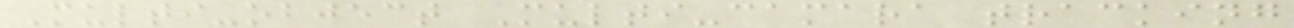Multi-object Multi-camara tracking
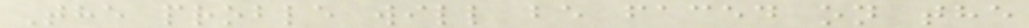The proble will be faced on the
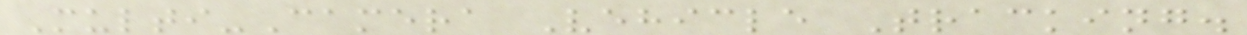Multi-Camera Vehicle Tracking.
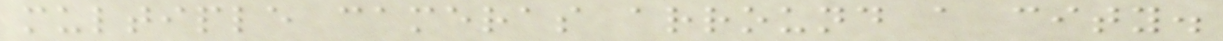multiple cameras arround a city.
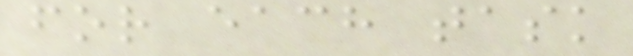for each task
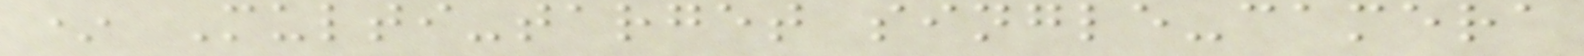* Multi-target single-camera
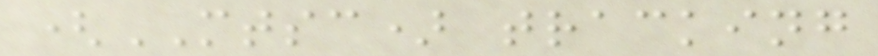(MTSC) tracking
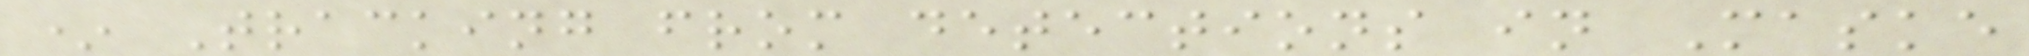* Tracking from detections in Maske
